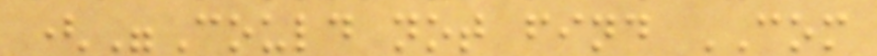("Could not find COM
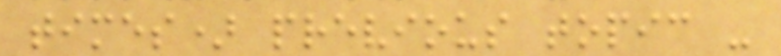times) previous topic -
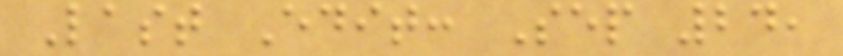Last Edit: Sep 24,
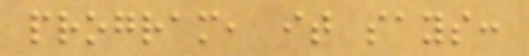program, it says:
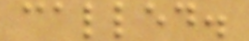called.
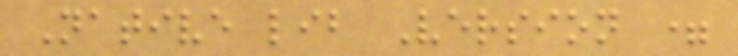Native lib Version =
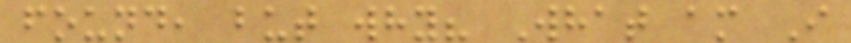found, but why? What am I
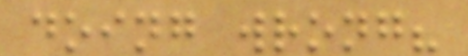doing wrong?
